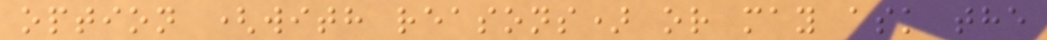option (with reasons) or may ask the
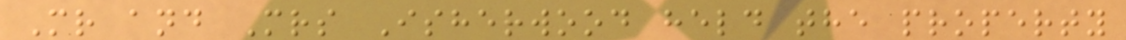Mr and Mrs Isherwood held the property
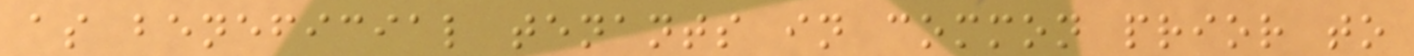as beneficial tenants in common prior to
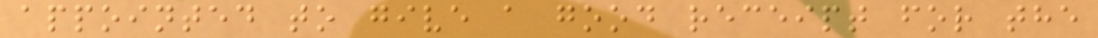appointed to give a good receipt for the
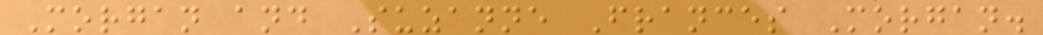Morgan and Suzanne Frances Morgan.
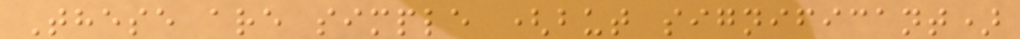These are simple (but significant)
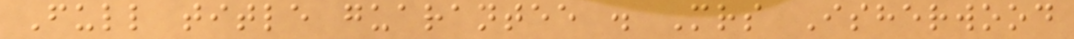Full title guarantee . Mrs Isherwood
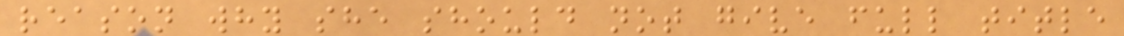reason why she should not give full title
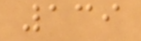139
